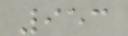953
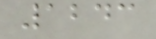1243
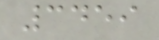3459
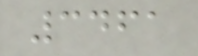3461
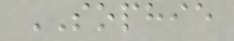SOPHIE
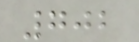702
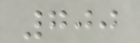700
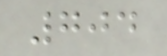704
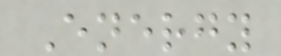Energy
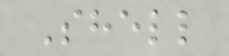Shell
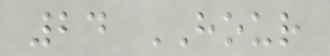24 HOUR
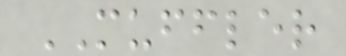MUFFLER
